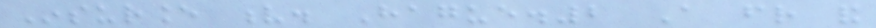Insurance v. Hague.2 A friend and
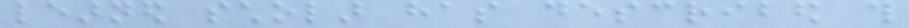learned scholar has described this
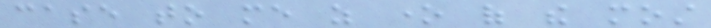case to me as one of the most
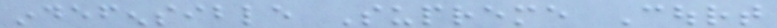indefensible Supreme Court
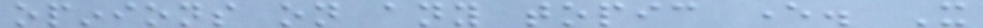opinions on any topic ever. It
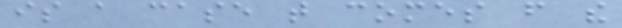is a case that comes from the
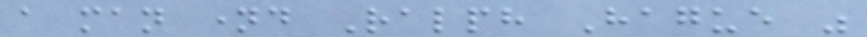a man named Ralph Hague was
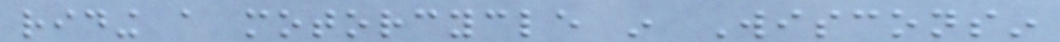riding a motorcycle in Wisconsin
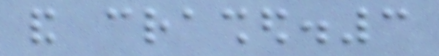and crashed.3
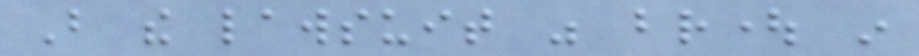But the lawsuit was brought in
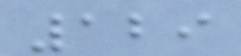129
